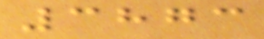3873
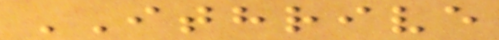ITHRIVE
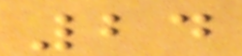24
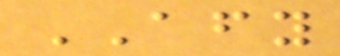AFY
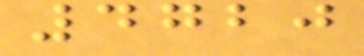4720
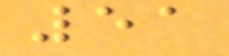51
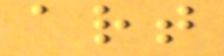art
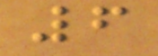6
